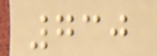730
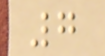7
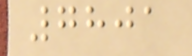7801
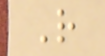R
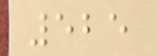525
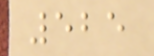525
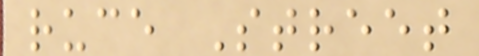ruce Street
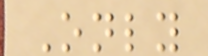Only
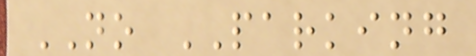NO PARKING
